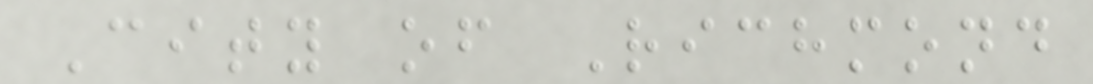City of Richmond
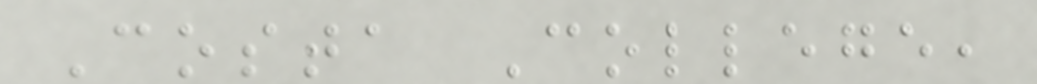Costa College,
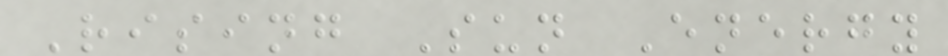Rising Sun Energy
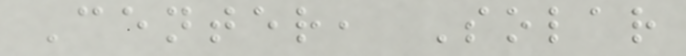Center, Solar
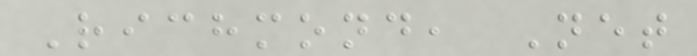Richmond, Net
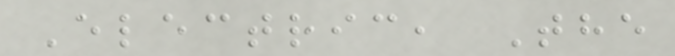Electric, The
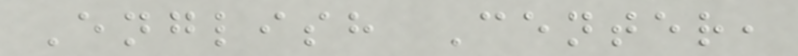English Center,
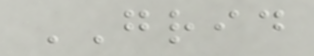GRID
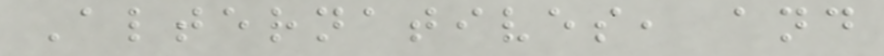Alternatives, and
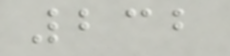232
